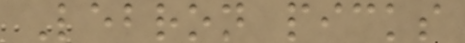Lebron picks
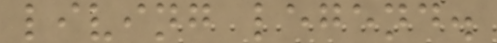living legend.
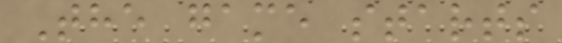The game starts
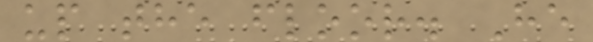up the floor. He
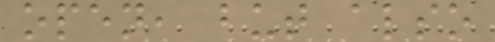open, but also
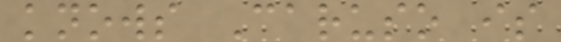knows Caruso is
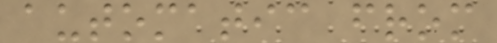automatic from
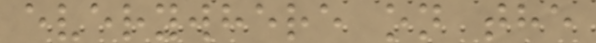everywhere on the
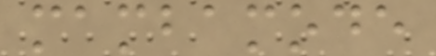mambamode
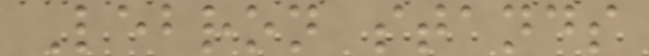Lebron stands
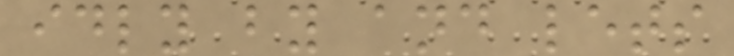idly by and lets
